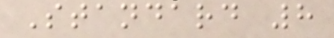Standard 8
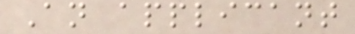An applicant
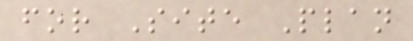for Site Plan
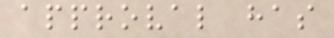approval has
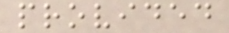provided
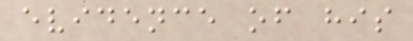evidence of his
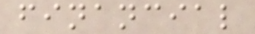financial
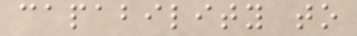capability to
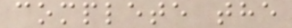complete the
